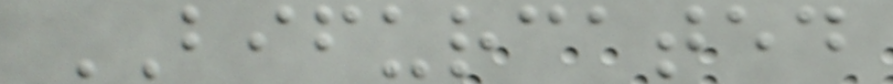BIFURCATED
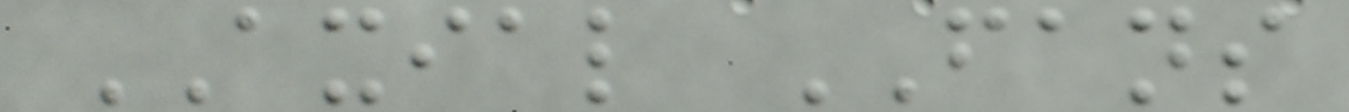AXIAL FANS
